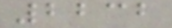2232
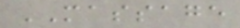MASSAGE
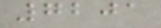7201
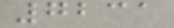7231
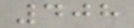408
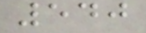540
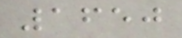1650
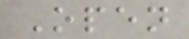Open
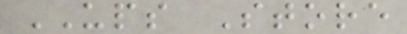UPS Store
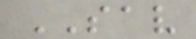SAV
